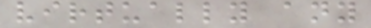virtually any
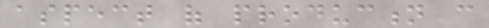aspect of production can
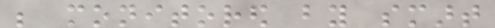be monitored by smart
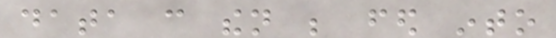data can then be fed into
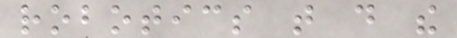robotics that do the
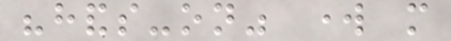"hands-on" work more
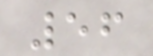56
